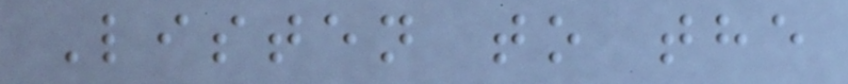Listen to the
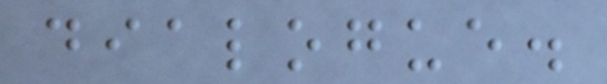dialogue.
